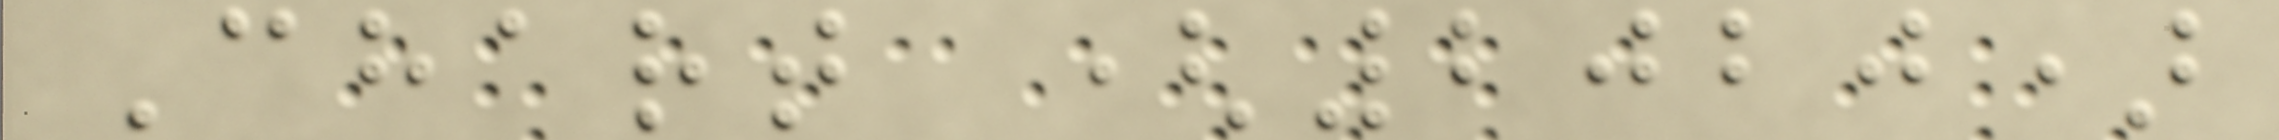Chart (2020)
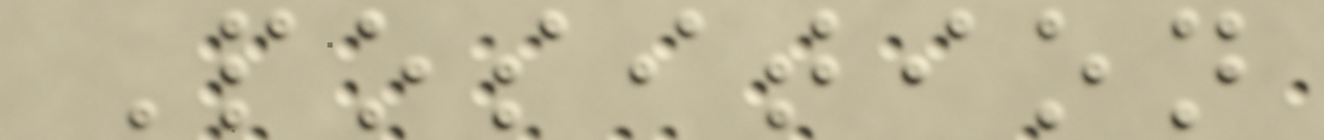Position
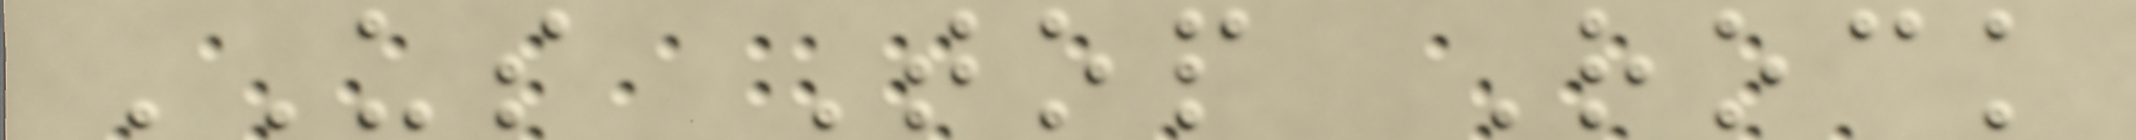US Top Rock
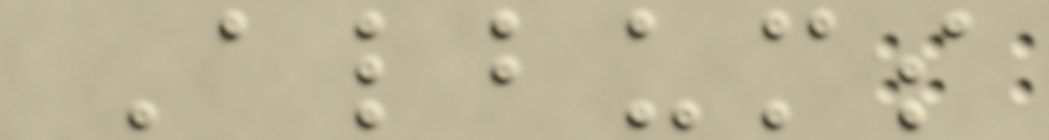Albums
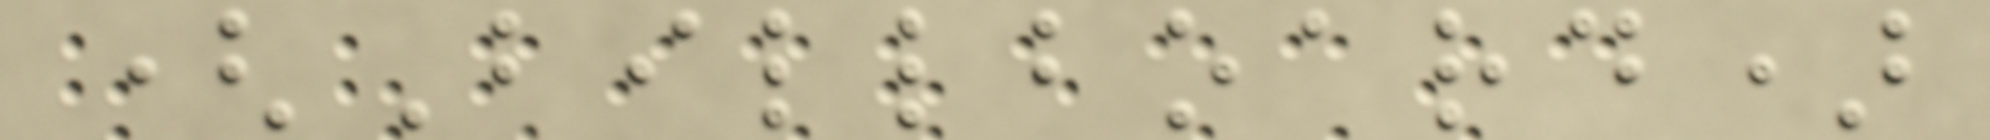(Billboard)
